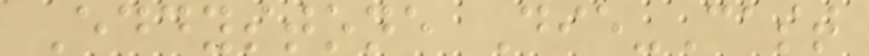Eddystone Die-Cast
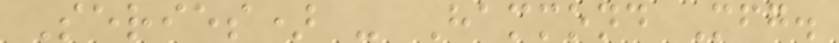Series) - Hammond Mfg.
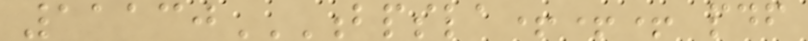11130BPSLA+++ PDF
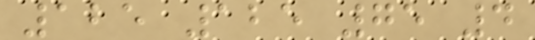125 125 75 4
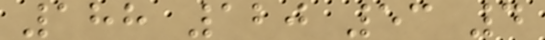188 120 53 4
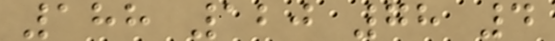188 120 78 4
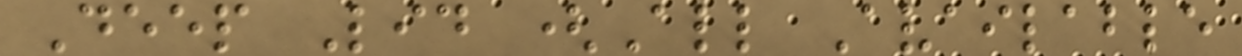Deep Lid (All Available
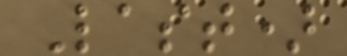Last)
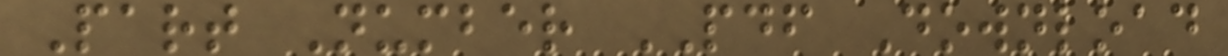Part Number PDF Download
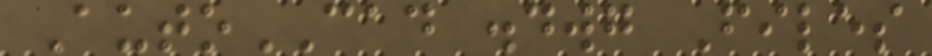AutoCAD .dwg Files
